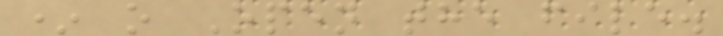* o Open the file.
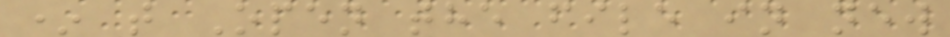* t Open the file in new
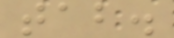tab.
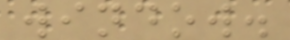window.
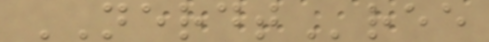NERDTree
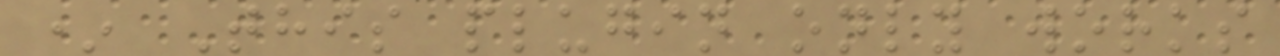* This plugin only works
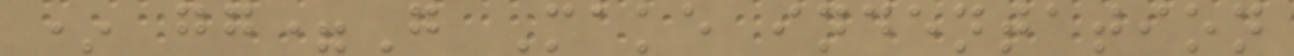* gg=G Make indentation
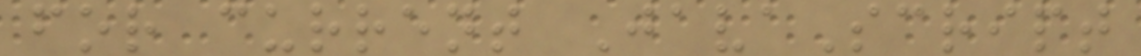for current JavaScript
